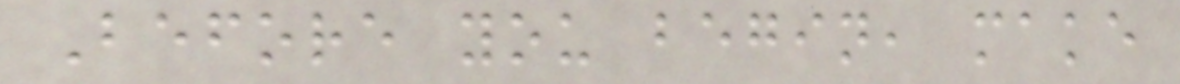Before you begin, make
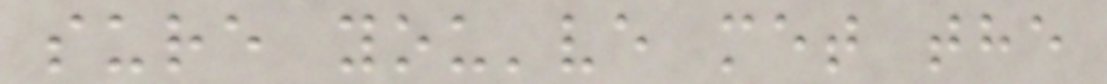sure you've met the
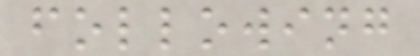following
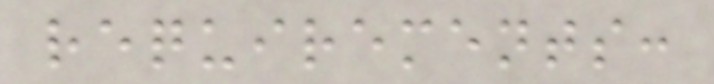requirements:
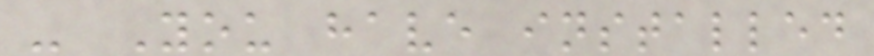- You have installed
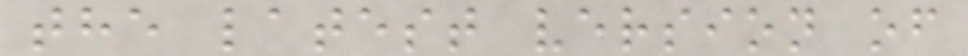the latest version of
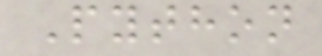Python
